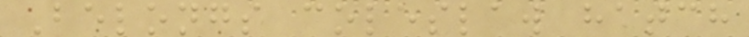Belongs coleslaw hatch
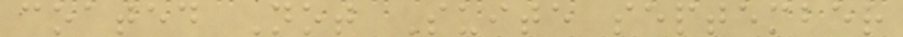coated Not Suite september
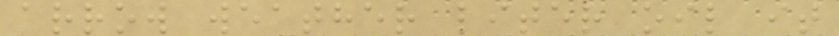arrow weather liter oil it
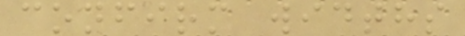confirm widths
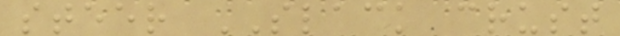steer SLACK crust
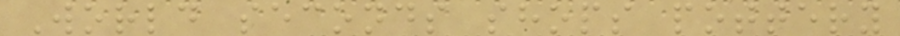World seconds shops pottery
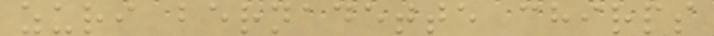zuri bernadette chirps
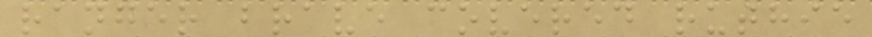ranger brave covered ruthie
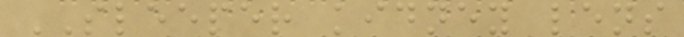SLEEPER kidney lens
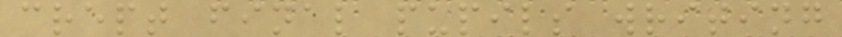crept final pupils writing
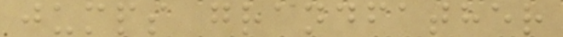jumps grandfather
